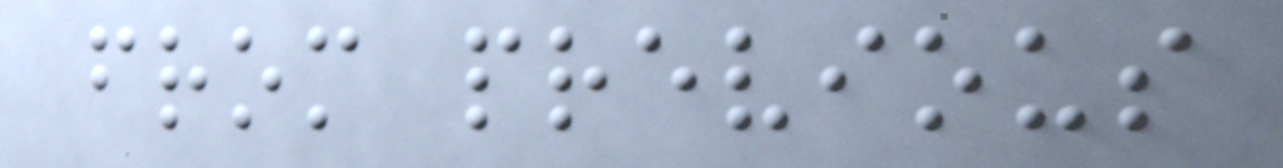from previous
